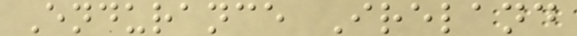Endurance Ireland
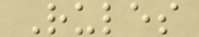Rules
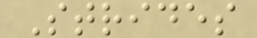Strides
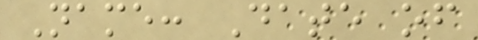Name: Date of
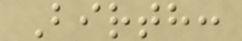Birth:
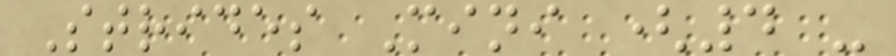Strides Mini (4 -
